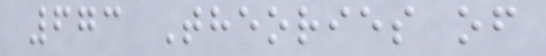673 Theories of
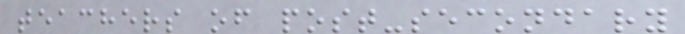teachers of post-secondary
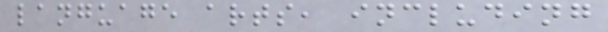language arts, including
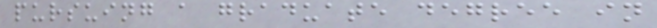pursuing a graduate degree in
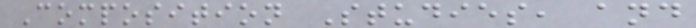Composition Studies, and
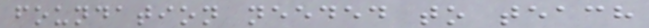foundation needed to teach
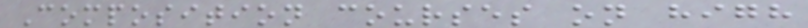Composition courses on high
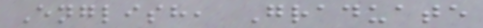English, Graduate
